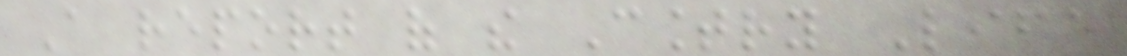A report of the Country Life
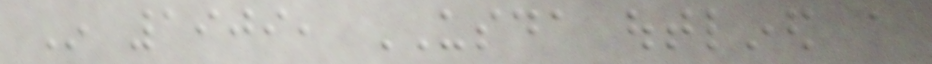In 1909, USDA outlined a
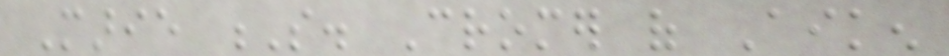Marie S. Cromer of Aiken
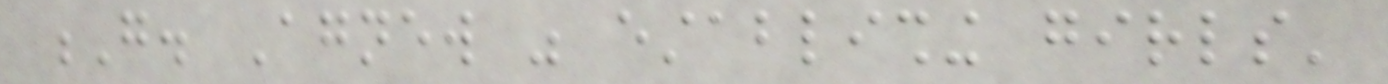G. Agnew was establishing girls'
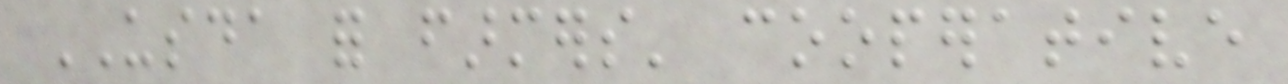USDA for farmers' cooperative
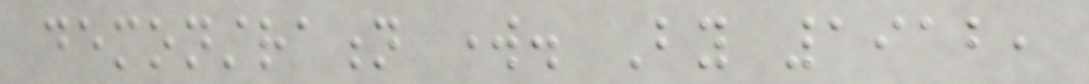demonstration work. By 1912,
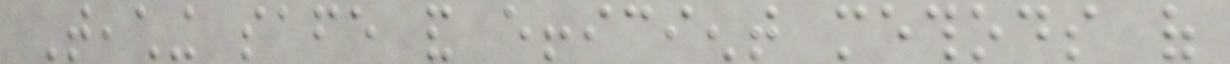Teaching safe and efficient methods of
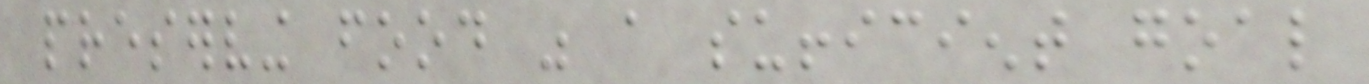preserving food was a sufficient goal
